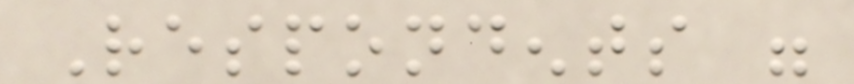Respondents were
